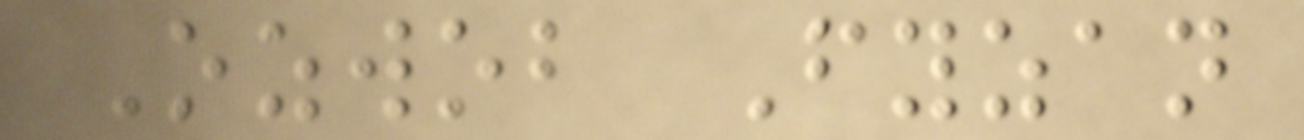Ozwob Fyzan
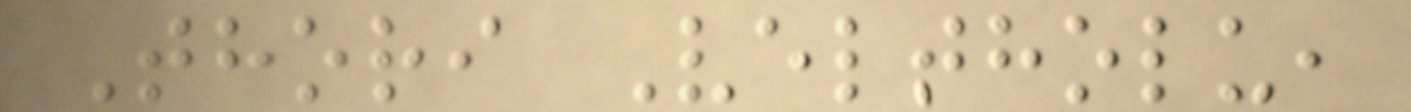Thori Veltholu,
